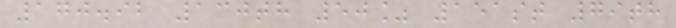170.92 130th 50% 151st 79th
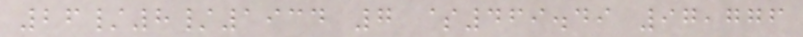26/8/1934 7 $469.49 97,776
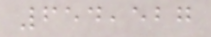654,527
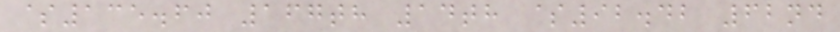$135.60 167th 14th $92.42 62nd
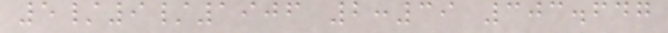5/9/1906 2:39 303.647
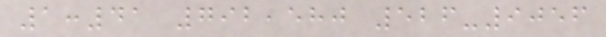1:41 792,580 526-9056
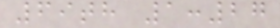69th 1:27
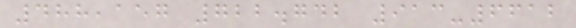488,157 722.742 913-6612
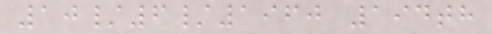10/6/1960 194th
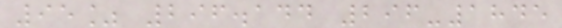95% 296.144 296-1845
